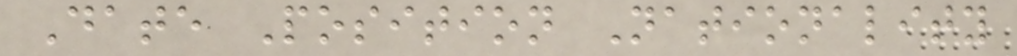Date Position Nationality
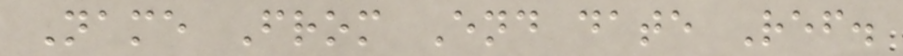Name From End date Ref.
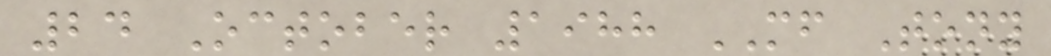24 October 1988 MF Tony
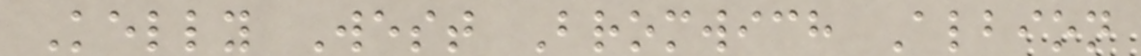Kelly West Bromwich Albion
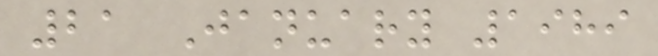21 January 1989
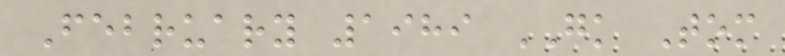February 1989 GK Tom
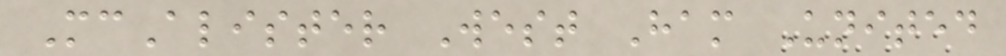McAlister West Ham United
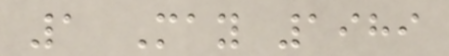1 May 1989
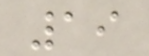19
